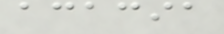acacia
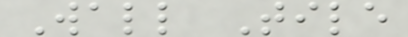Wall Tile
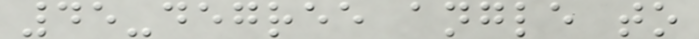45-degree angle to
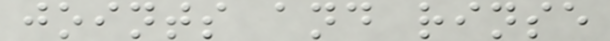joints and rinse
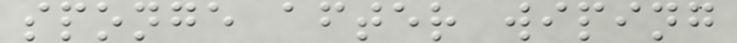sponge after wiping
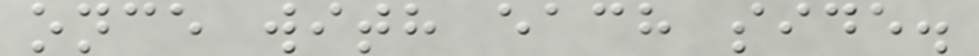once with each side.
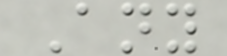Any
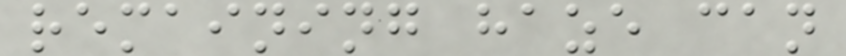remaining haze can
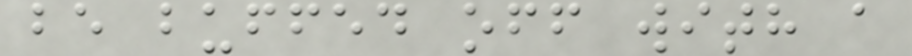be buffed off with a
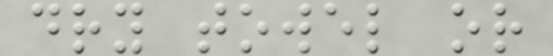dry towel or
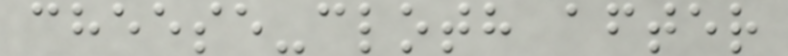cheese-cloth after
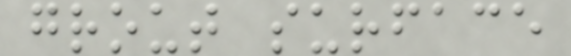grout surface
